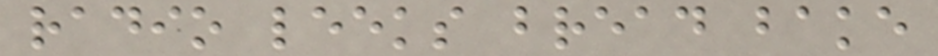radio leeks bread bake
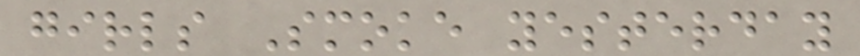girls Smoke yesterday
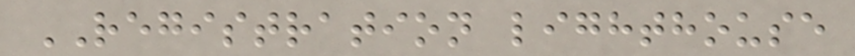REGISTRATION lighthouse
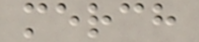merch
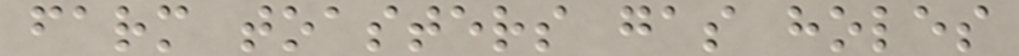farm toasters gas holes
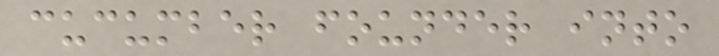cucumber founder into
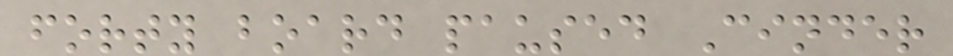forty board paused Cinder
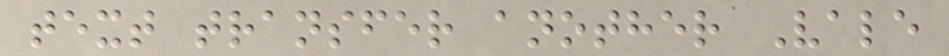text transfer another Vale
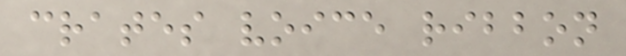crates voice ribbon
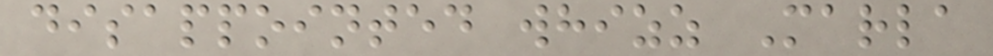disappointed whizz Marla
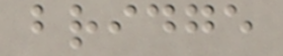bridge
